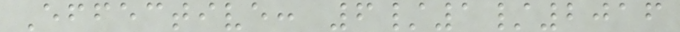Effective: 6/1/2016
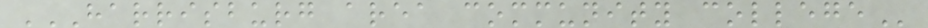HARRISBURG AREA COMMUNITY COLLEGE
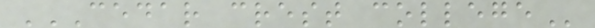CEDAR CREST COLLEGE
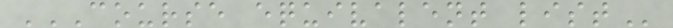COURSE EQUIVALENT LIST
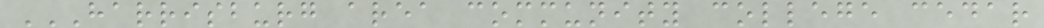HARRISBURG AREA COMMUNITY COLLEGE CEDAR
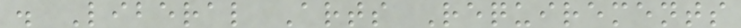. Liberal Arts Requirements
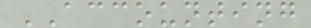ACCOUNTING
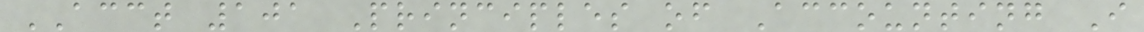ACCT 101 Principles of Accounting I
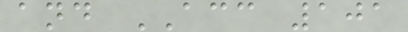and ACC 101
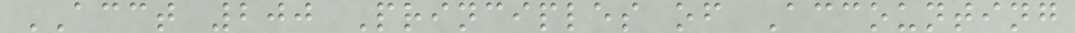ACCT 200 Principles of Accounting
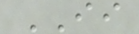II
